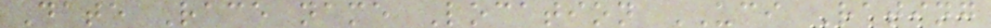Date Race name Location UCI Rating
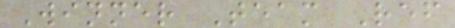Winner Team Ref
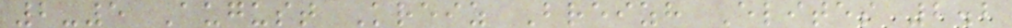2-5 August Kreiz Breizh Elites 2.2
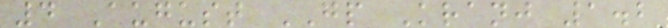4 August GP Kranj 1.2
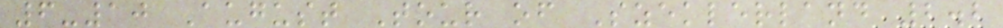6-10 August Tour of Szeklerland 2.2
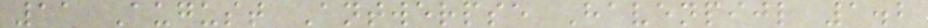11 August Antwerpse Havenpijl 1.2
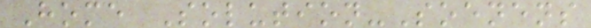Home Solution-Soenens
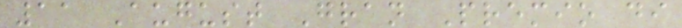11 August Gran Premio di
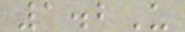1.2U
